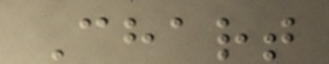Chart
